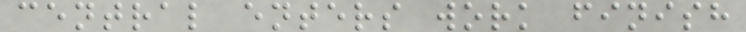central enters work finish
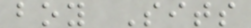boy Sits
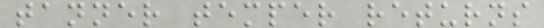tanner temper returns
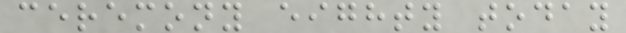ceremony eighty today
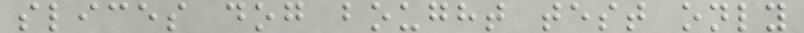slices dog bought test only
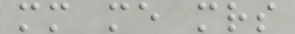mm me mrs
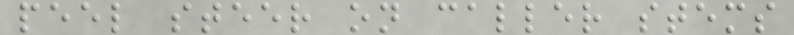peel steer on caller stems
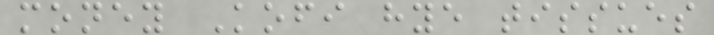money Kofi hye tissues
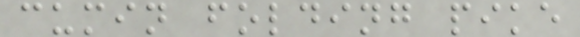cumin folding pike
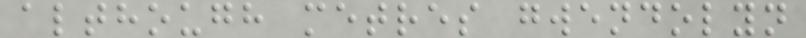although metres gwendolyn
